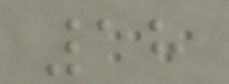18
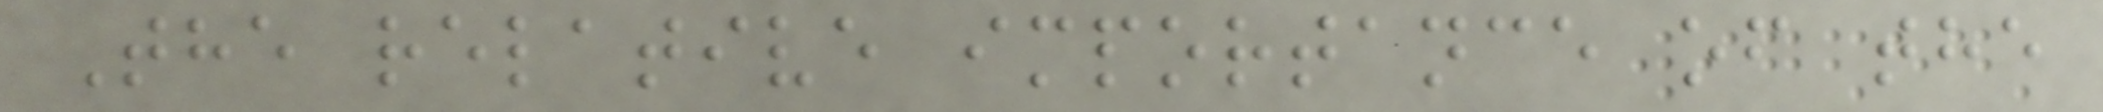The relative importance of the
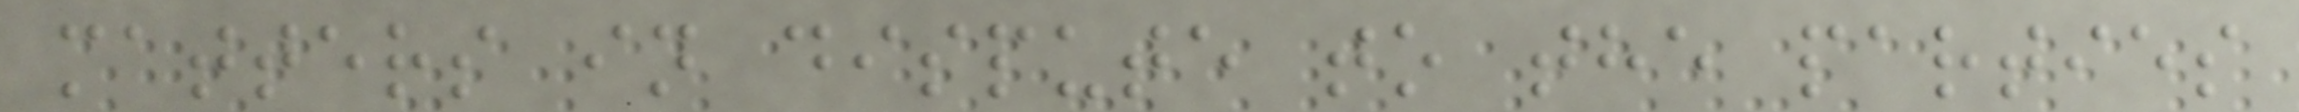matters in dispute to the parties
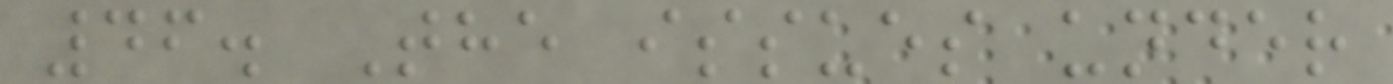46. The issues under
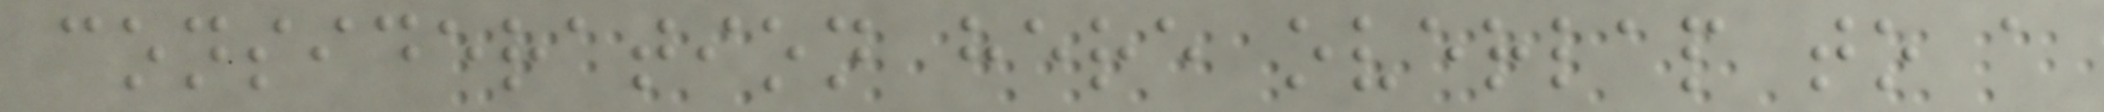consideration here overlap to a
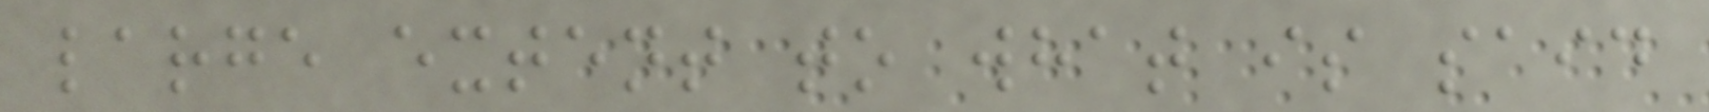large extent to what is said
